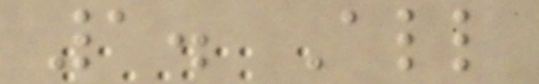1. All
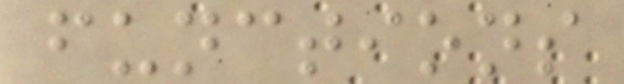functions
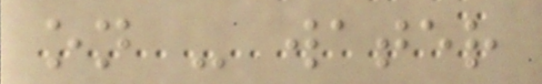on - water
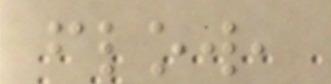flow,
